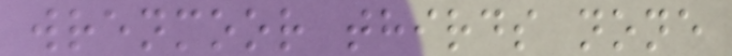wrenmoor thirds none
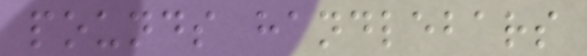pounds handlebars
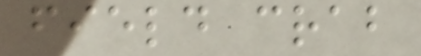field crab
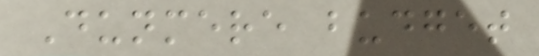Dunmere budget
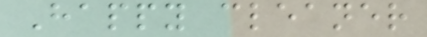Happy cleaner
